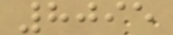8095
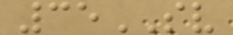35SV
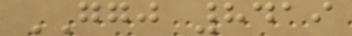GGJ 8419
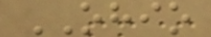OHIO
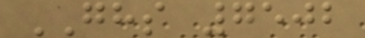GHS 7502
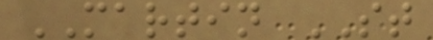MARTIN ST
